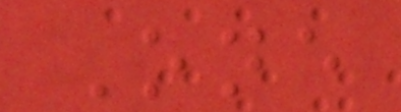One
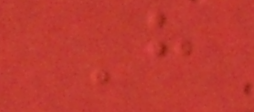H
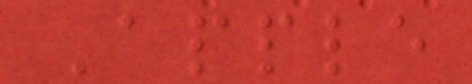Apple
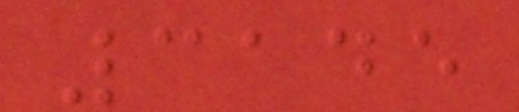3145
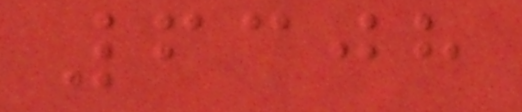6308
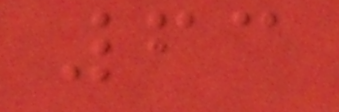63
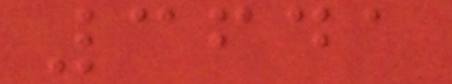3641
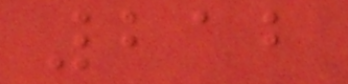212
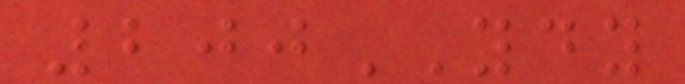200YDY
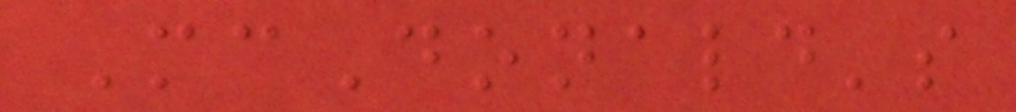McDonald's
